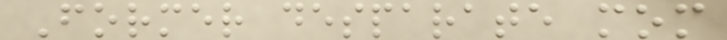Former desparate mom
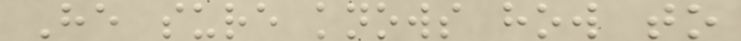He sure knows how to
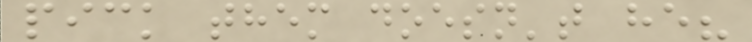pick them doesn't he?
